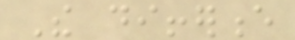The difference
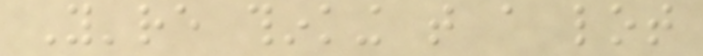You're thinking that a lot
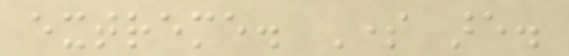extreme. Some are.
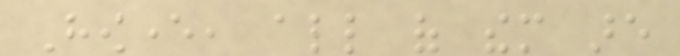However, all of them are
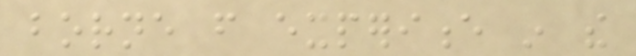borne from experience in the
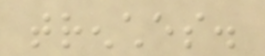trenches.
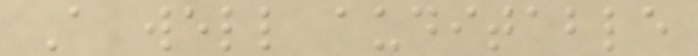A well auditable
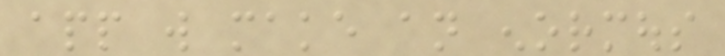app will make an enormous
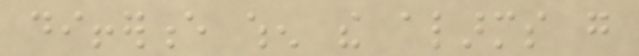difference when the alarms go
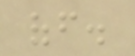off.
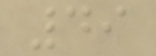49
